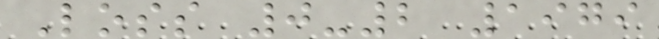Loss 0-2 1979
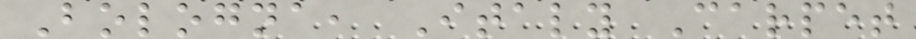Bologna, Italy Carpet
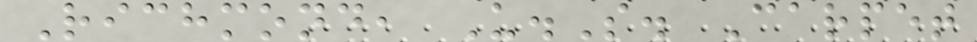Richmond, U.S. Carpet
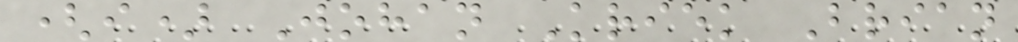(i) Johan Kriek Brian
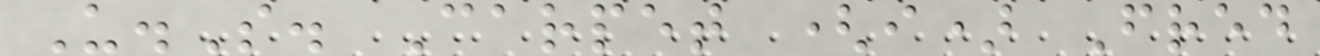U.S. Carpet (i) Fred
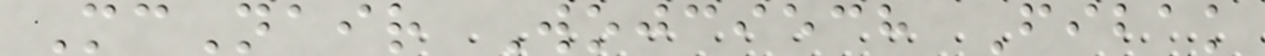McNair Wojciech Fibak
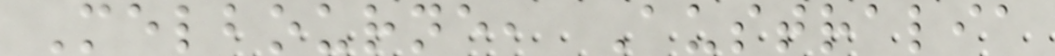Melbourne, Australia
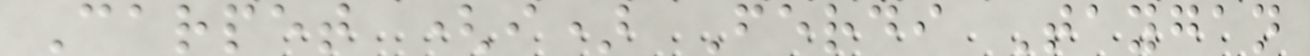Carpet (i) Ferdi Taygan
